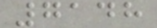7148
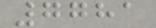7781
